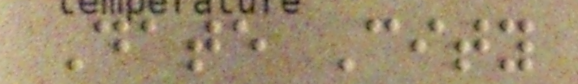Date City
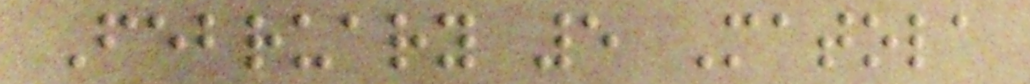February 5 Matola
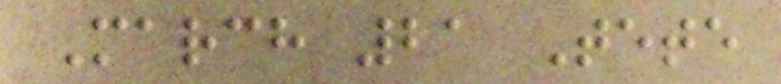March 21 Tete
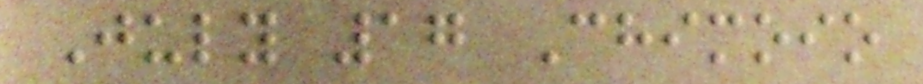July 17 Chimoio
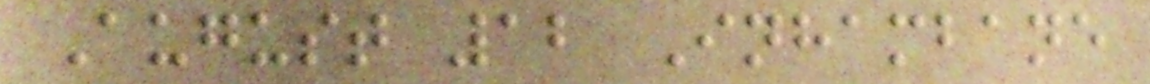August 12 Inhambane
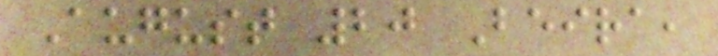August 20 Beira,
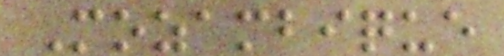Mozambique
